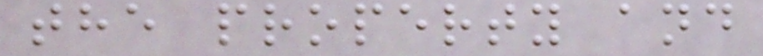the property and
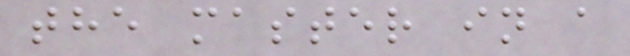the master in a
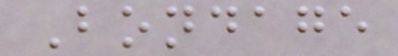Bondage
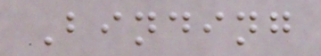Binding
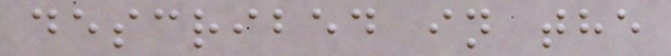described in the
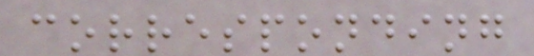corresponding
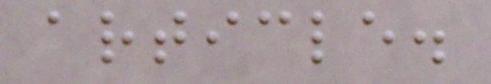article.
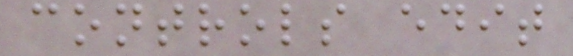controls edit
